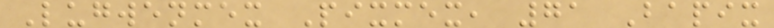Lugwenmex Pixmex, 71 Bapix
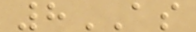8AS
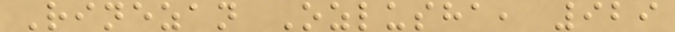Rinezan Ozlusha, 929
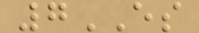7ES
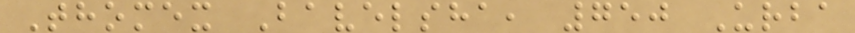Thomex Bavelsha, 750 Urba
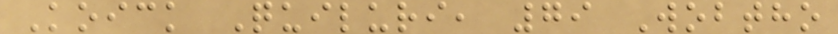Koick Quiluri, 79 Wobtho
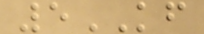5KF
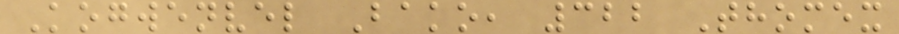Kogwenvel Bako, 322 Thomex
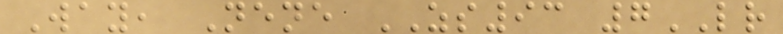Way, Nene ZS93 7LR
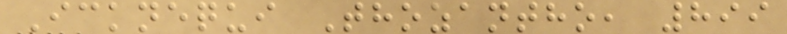Icknequi Thozantho, 899
